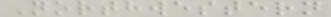Northwestern
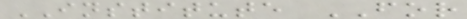INSTITUTE FOR
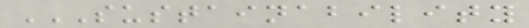SUSTAINABILITY
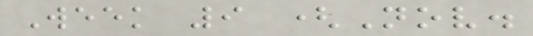Week 9 (Nov.
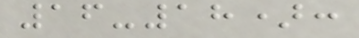16-18):
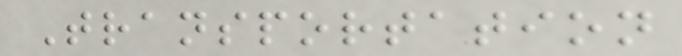Transportation
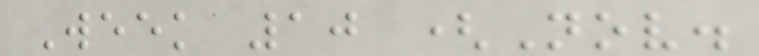Week 10 (Nov.
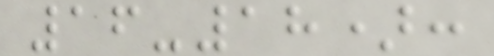16-18):
